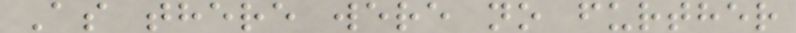As there were no further
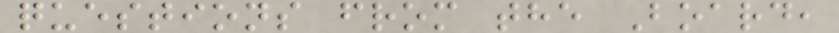questions from the Board,
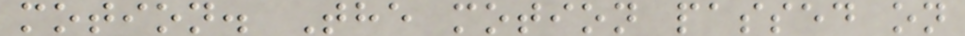motion. The motion passed on
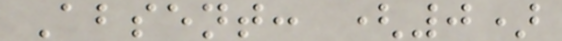Absent: (0)
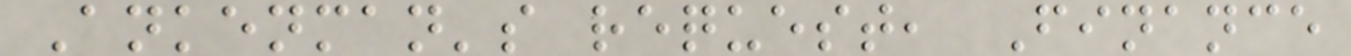Ankenman's request, Finance
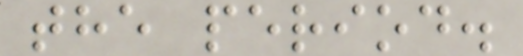the period.
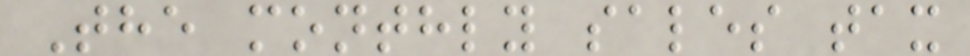The monthly sales tax
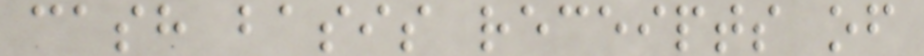cash basis receipts of
